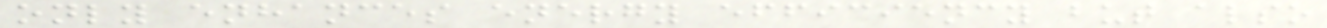only enhances energy efficiency but also
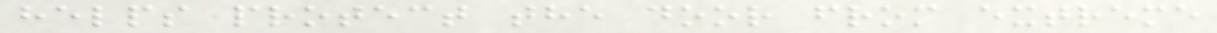helps protect the door from extreme
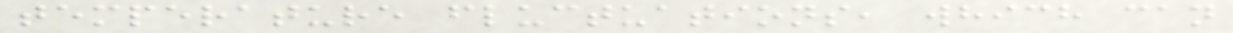temperature fluctuations, which can
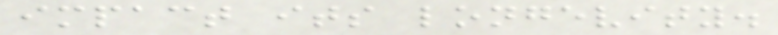impact its longevity.
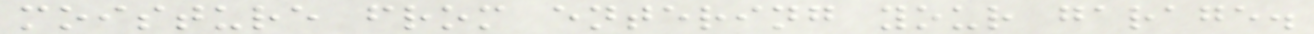moisture from entering your garage.
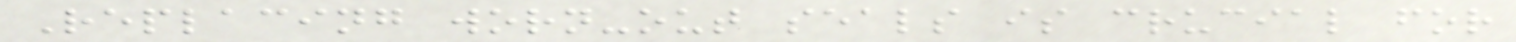Replacing worn-out seals is crucial for
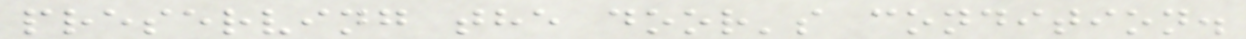preserving the door's condition.
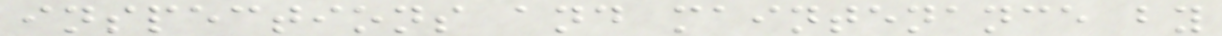inspections and maintenance by
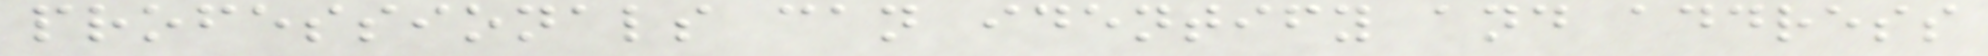professionals can identify and address
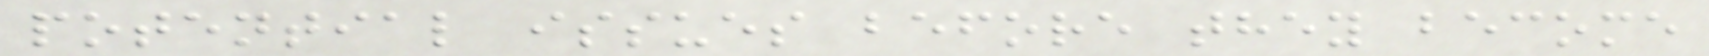potential issues before they become
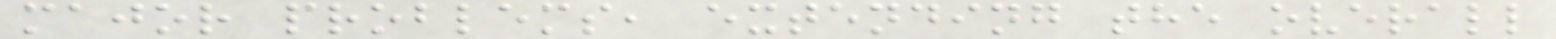major problems, extending the overall
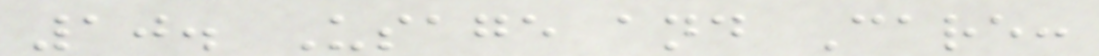10. Usage and Care:
